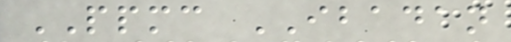PPMC IBADAN
